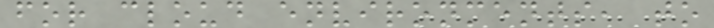for cloud environments, to
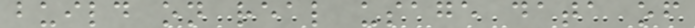build on real usage data of
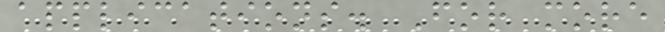applications. For more
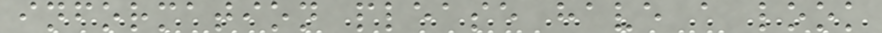information please have a look
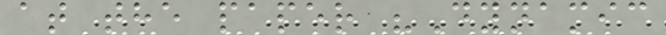at the paper "Dynamic
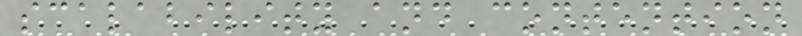scalability and contention
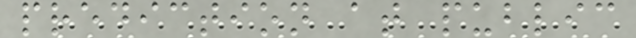prediction at public
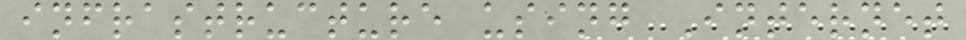infrastructure using Internet
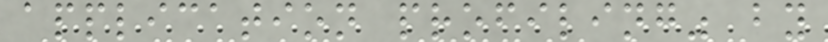application profiling" by
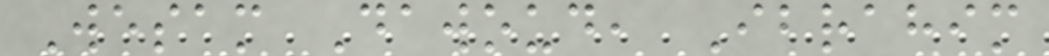Wesam Dawoud, Ibrahim
